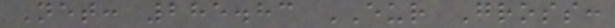Net: 285.83 EUR Gross:
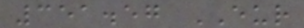351.57 EUR
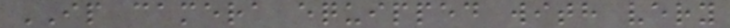IP camera equipped with very
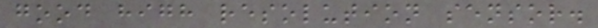good high resolution sensor.
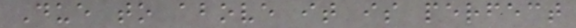Due to above it is perfect
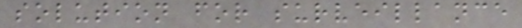solution for surveillance
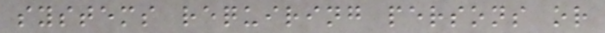systems requiring persons or
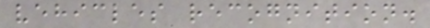vehicles recognition.
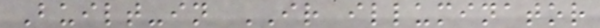Built-in IR illuminator
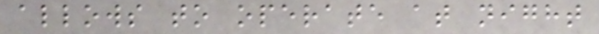allows to operate at night
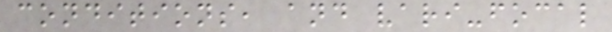conditions, and vari-focal
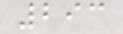293
